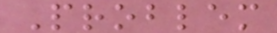Problem
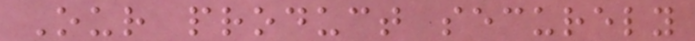Our product securely
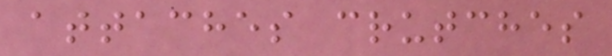attaches crutches
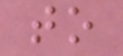to
